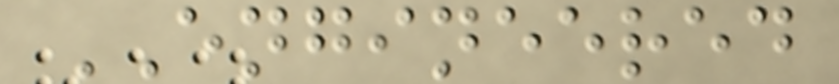ENGINEERED
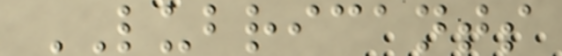LUBRICANTS
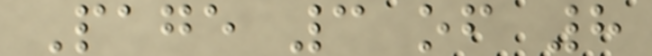Page 3 of 8
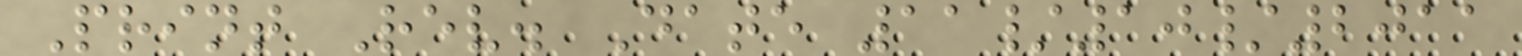Print Rev. Date 11/10/2011
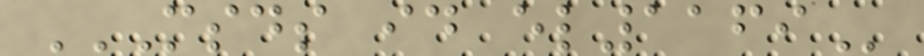MSDS ID EL1169
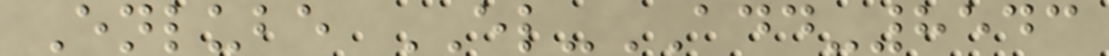Enlube EL-ADD-8543
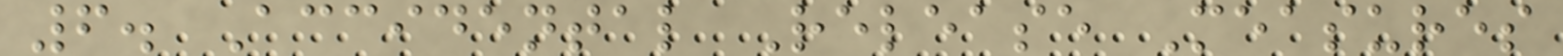6. Accidental Release Measures
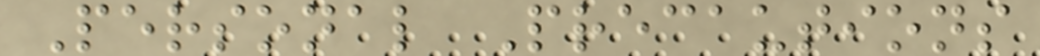Personal Precautions
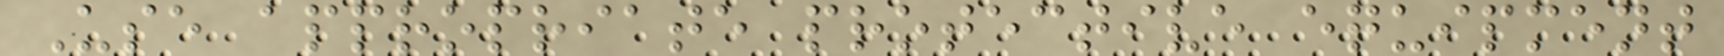Use appropriate protective equipment
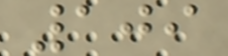109
